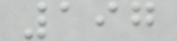197
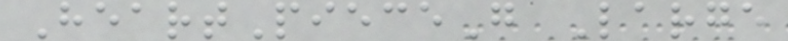HeartPieceG Large
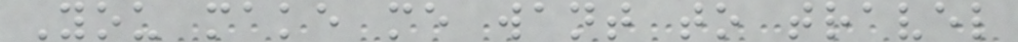You make me want to travel
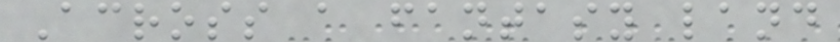Across a fantasy land
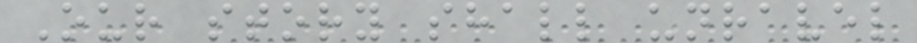Our story shall unravel
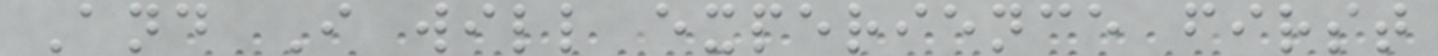And I will experience first
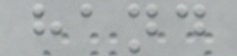hand
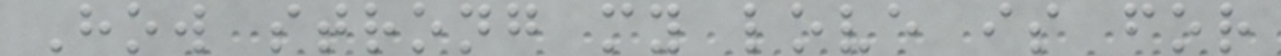How strong my love is for
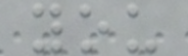you
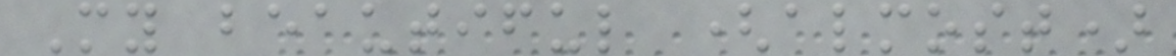My beautiful (almost)
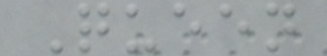Queen
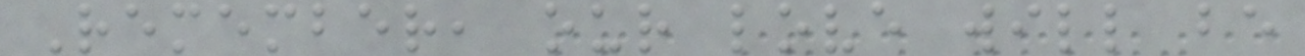Remember, our love will be
